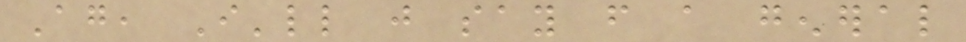Again, I'll just say from a general
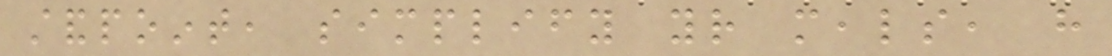standpoint, simplify your meals, have
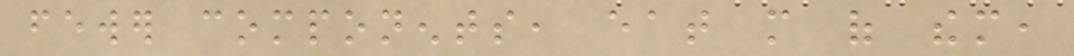fewer components, eat more of them,
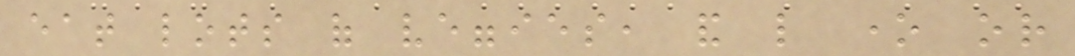eat lots of veggies, and like one or
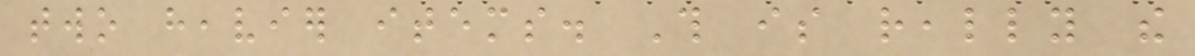two heavier items. This is really the
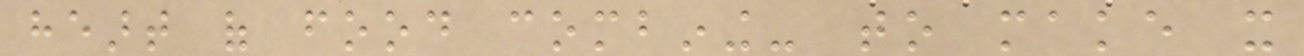heart of food combining- to make it
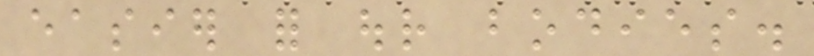easier for our bodies.
